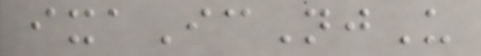ixaIcNjU
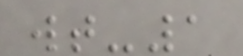wt-1
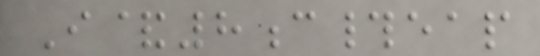I&8c#eap
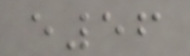e56
